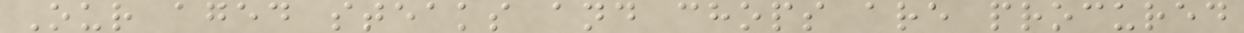Our aged steaks and chops are procured
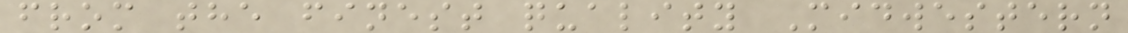from the finest quality Midwestern
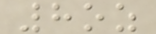8oz
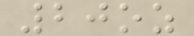20oz
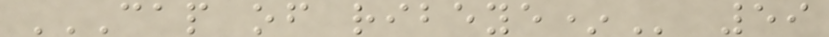CAP OF RIBEYE* 59
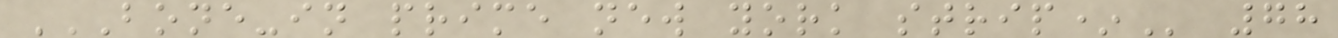BONE-IN PRIME NEW YORK STRIP* 78
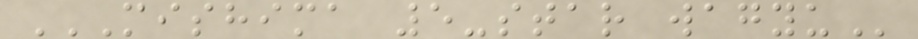MISHIMA 5-STAR WAGYU
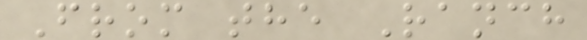From the Ranch
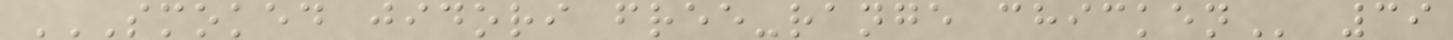SMOKED JIDORI FREE-RANGE CHICKEN 39
